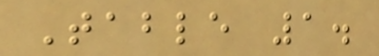Table 1.
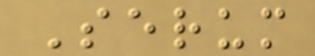Serum
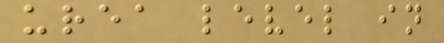urea level in
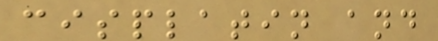cisplatin and
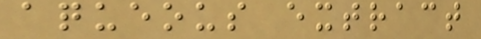aqueous extract
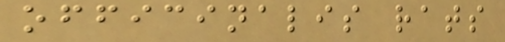officinalis rats
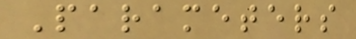Parameters
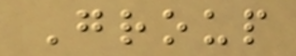Group
